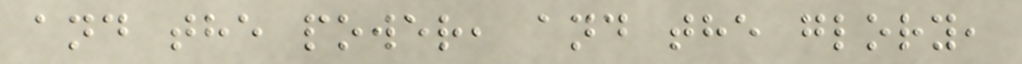and the power, and the glory,
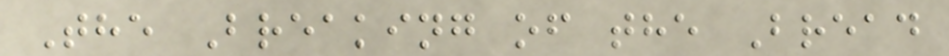The Breaking of the Bread
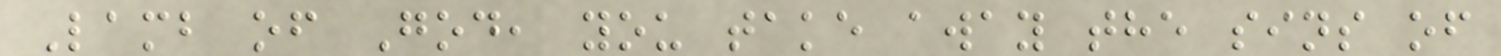Lamb of God, you take away the sins of
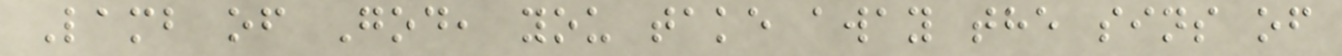Lamb of God, you take away the sins of
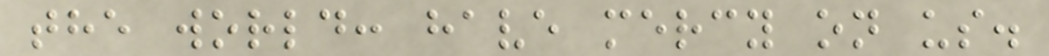the world: have mercy on us.
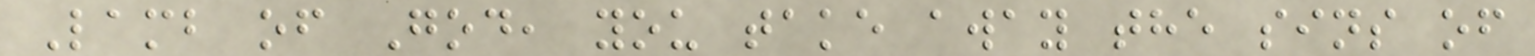Lamb of God, you take away the sins of
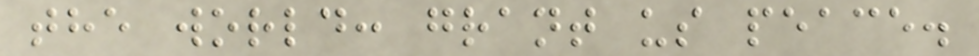the world: grant us peace.
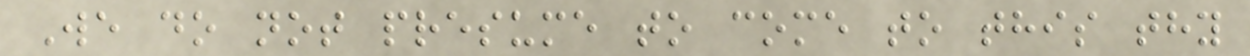We do not presume to come to this thy
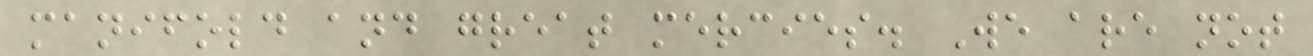manifold and great mercies. We are not
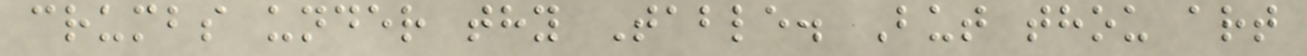crumbs under thy Table. But thou art
